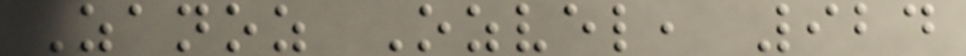Zanoz Ozvel, 924
